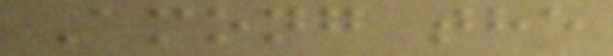Among the
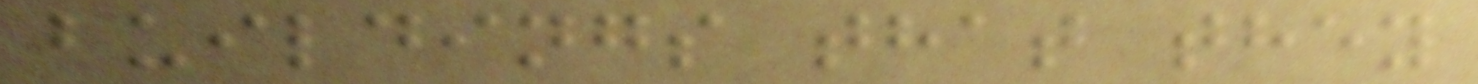buildings that they
